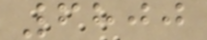6800
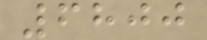6800
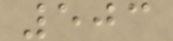503
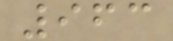963
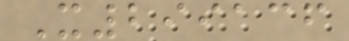X299136
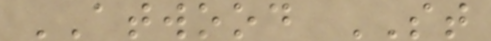ATWOOD ST
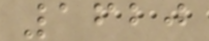1620
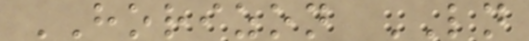HORIZON LN
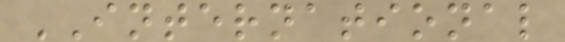INTERNATIONAL
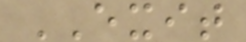EXIT
